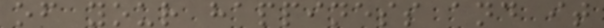of your happiness and it
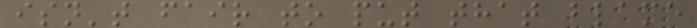isn't fair to put that blame
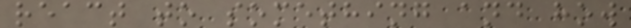react to something and how
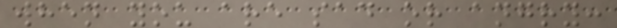when you are sad or angry:
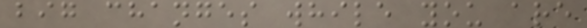big changes while you are
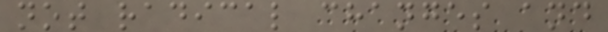not radical changes and
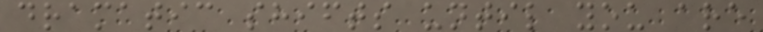dramatic shifts until you are
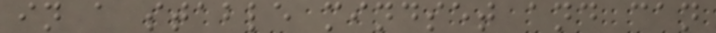in a stable mindset and can
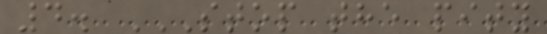4. STOP THE PITY
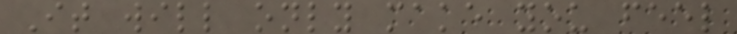It will only make you feel
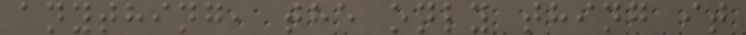anything, the only thing it
